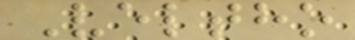Veltho
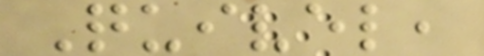Quivel,
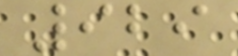929
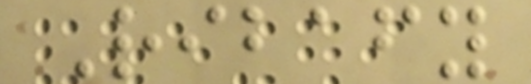Ribafy
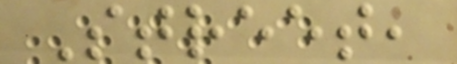Street,
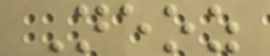Neoz
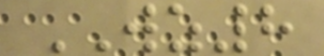WZ8
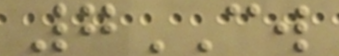7CW
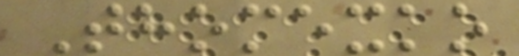Thomexko
